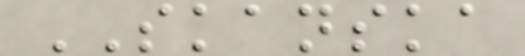SKANSKA
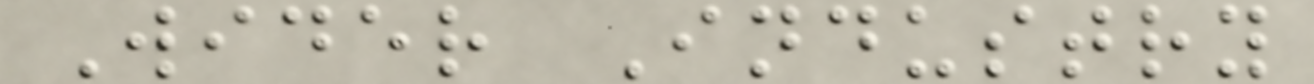Wider Industry
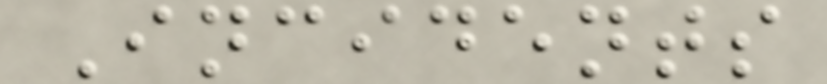Incidents
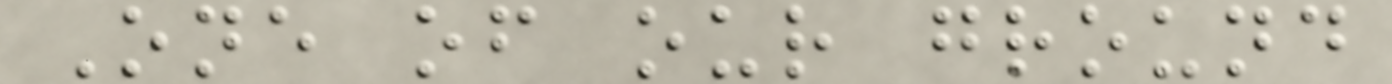One of our ground
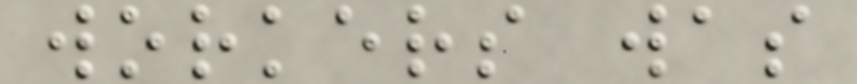workers was
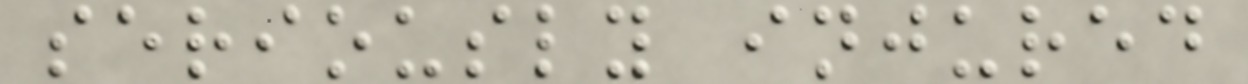seriously injured
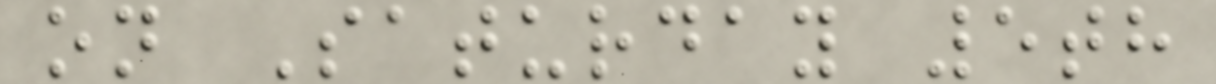on Saturday 5th
